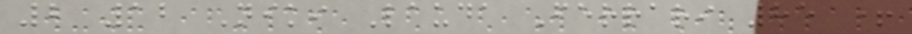2 12 Niki Lauda Ferrari 85 +
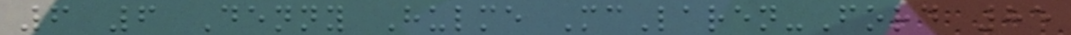6 6 Denny Hulme McLaren-Ford 85
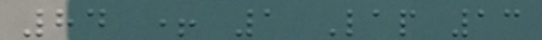84 + 1 Lap 13
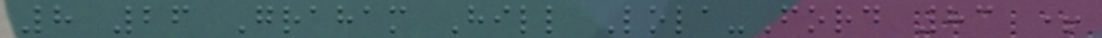8 26 Graham Hill Lola-Ford 83 +
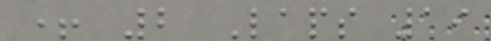+ 2 Laps 19
